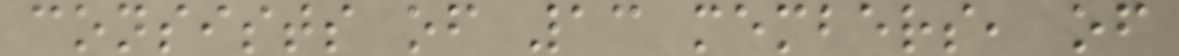consists of 13 members, of
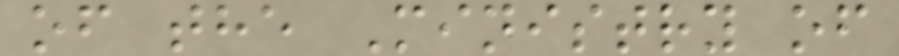of the Ministry of
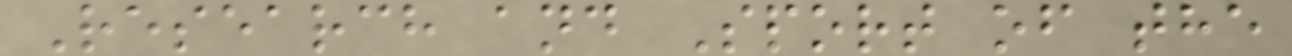Research and Sport of the
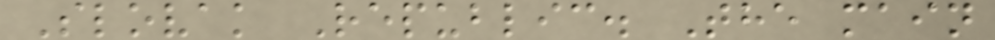Slovak Republic. The main
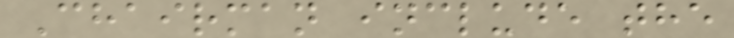Chairman include the
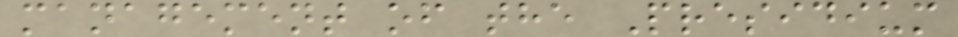management of the Presidium
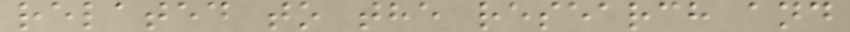related to the research and
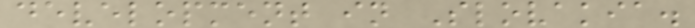development in Slovakia.
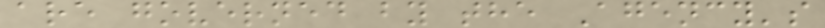are governed by the Agency's
